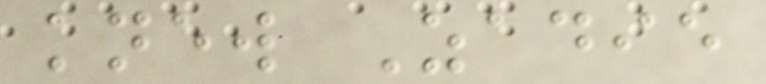knew Zadie
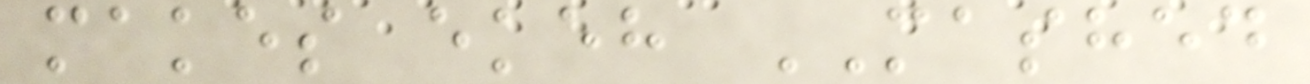makes ekeh MASHED
